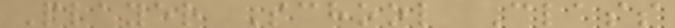Player School Class
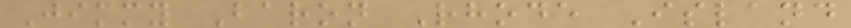Jimmy Baron Rhode Island
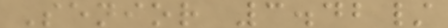Senior 3.42/
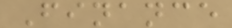Finance
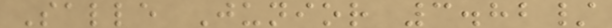Salle Junior 3.82/
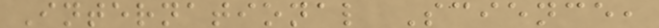International Science,
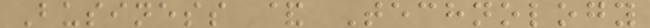Business & Technology
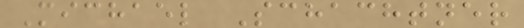Michael Schachtner
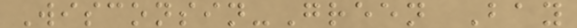Wisconsin-Green Bay
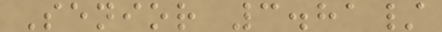Senior 3.81/
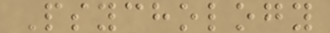Psychology
